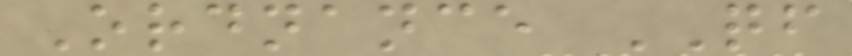Ordnance QF
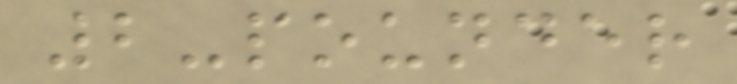2-pounder
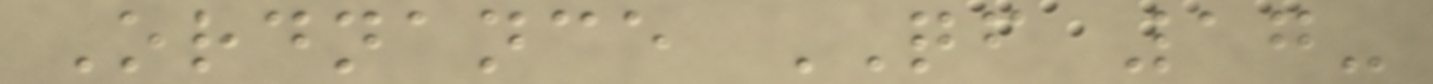Ordnance QF 17-
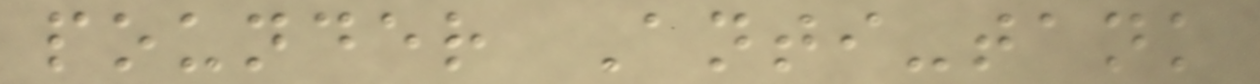pounder Anti-tank
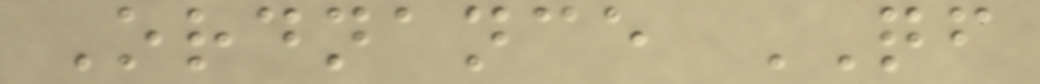Ordnance QF
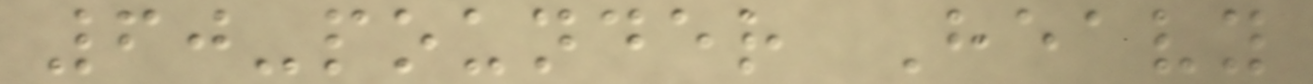60-pounder Heavy
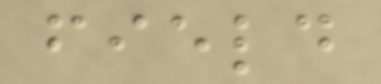field
